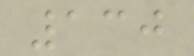130
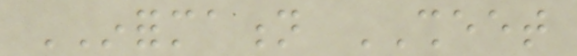INFORMATION SHEET
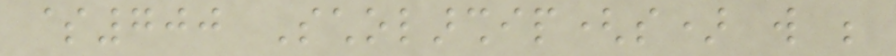$700 Scholarship(s) will be
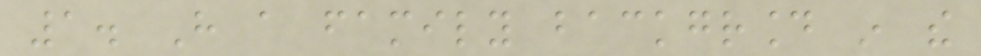1. Have a family background in the
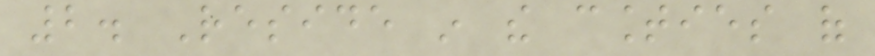2. Reside in the counties of
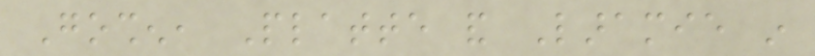Goshen, Platte and Laramie in
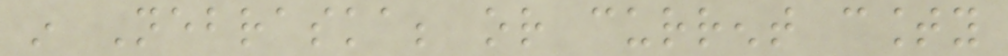in Nebraska; or current county
